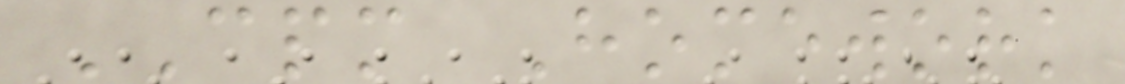CPM Homework
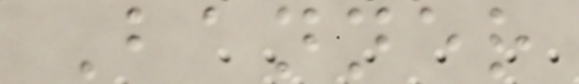Banner
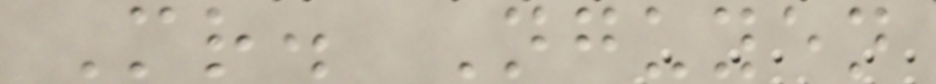Mr. Nguyen
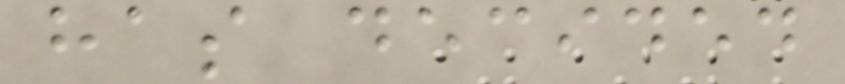has decided
